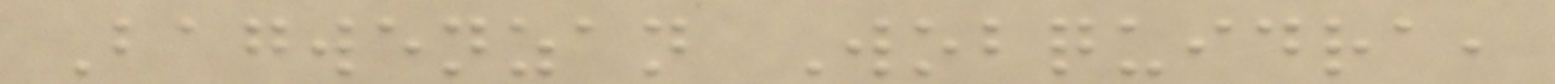Bagwenzan Wobquidra,
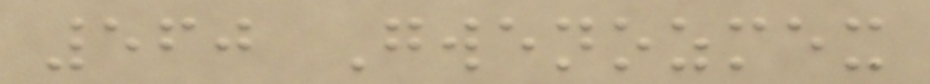560 Gwenozmex
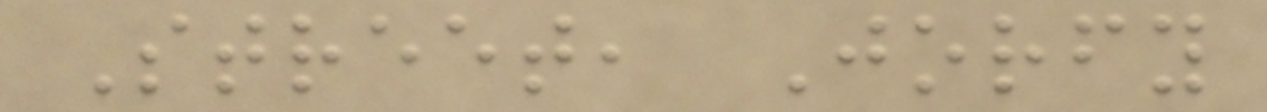Street, Jorfy
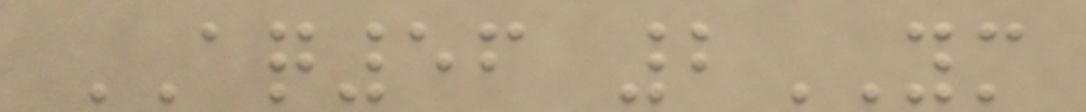AQ56 2YM
